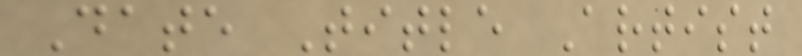Date Title Artist
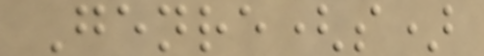Genre(s)
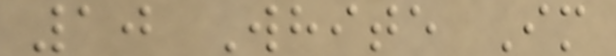10 White Im
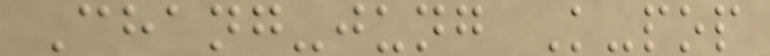Chang-jung K-pop
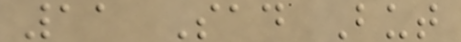11 Sad But
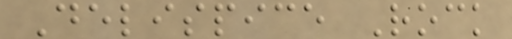Delispice Rock
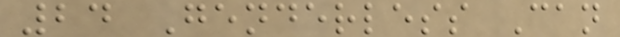24 Genderless Can
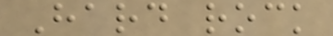Hard rock
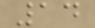14
